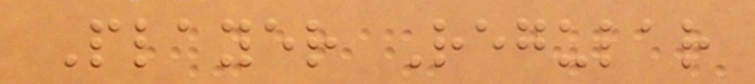Player Regular
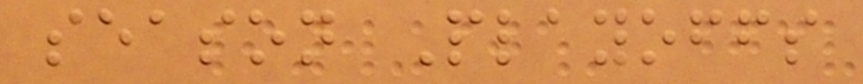season Playoffs
